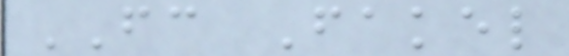FC Fakel
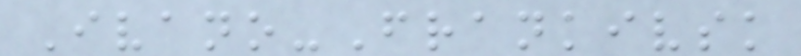Ivano-Frankivsk
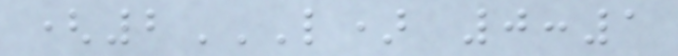(2L) 0:1
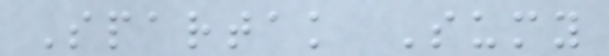Spartak Sumy
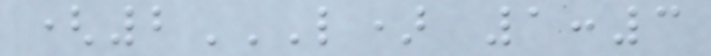(2L) 1:3
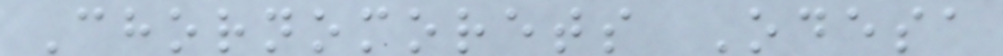Chornomorets Odesa
